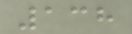138
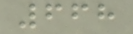668
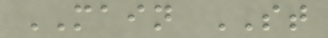MAIN ST
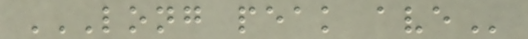LONG PEAK AVE
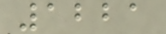1221
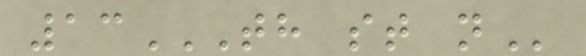13TH ST N
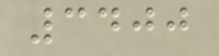3400
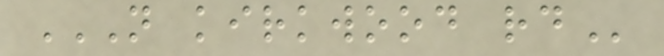N KIRKWOOD RD
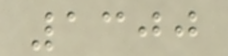1300
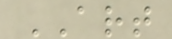ART
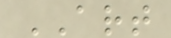ART
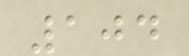104
